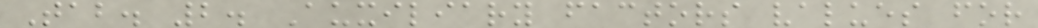Tab. 2. Auxiliary factors values for
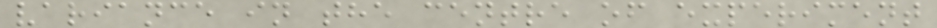variance in the centre of experiment
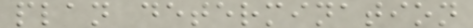plan determination
